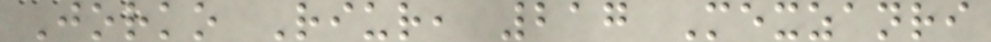Jorko Riur, 217 Mexzanri
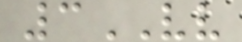3VV
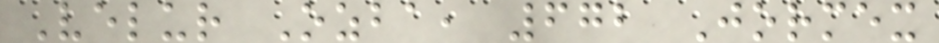Velur Ozba, 672 Jormex
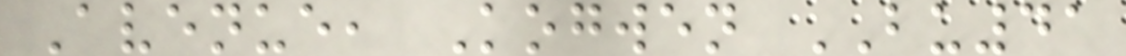Avenue, Kogwen BU41
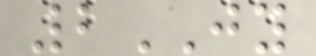2JY
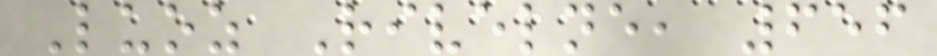Luoz Rivelne, 656
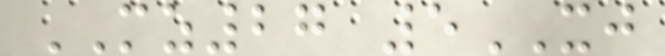MZ27 5XJ
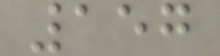157
